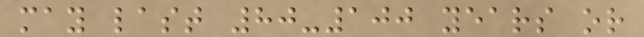may last 80-100 years or
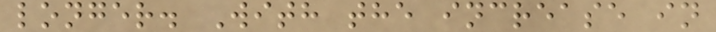longer. With the increase in
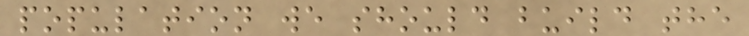population we should build the
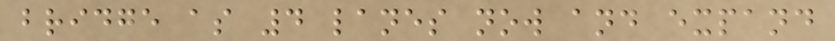bridge as 4 lanes now and expand
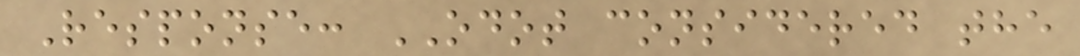Response: ODOT considered the
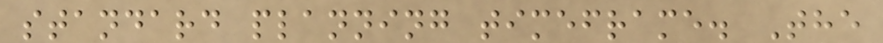standard planning timeframe. The
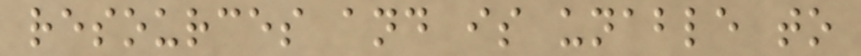resources and is unable to
